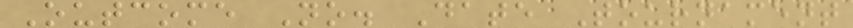Outcome No. Date Tournament
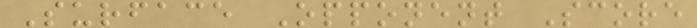Surface Opponent Score
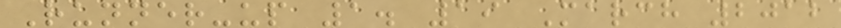Runner-up 1. 19 March 2012
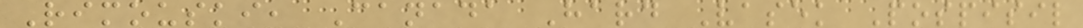Rimouski, Canada Hard Vasek Pospisil
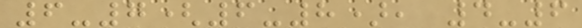6-7(6-8), 4-6
